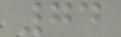74
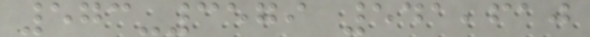573-3579 541,610
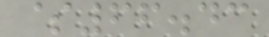$66.43
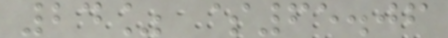24% $65.06
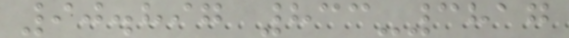90.897 833-3817
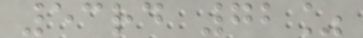53rd 72%
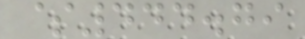$444.79
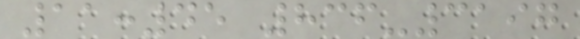11:45 836-3197
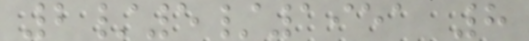2/5/1951 8
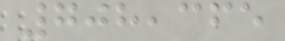708,365
